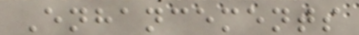Enhancements
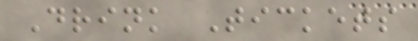Drink Tickets
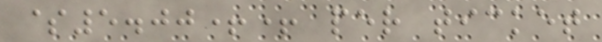$5.00++ per ticket
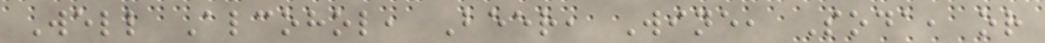Well Alcohol, Beer, Wine, Soda, or
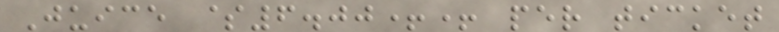Juice $6.00++ per ticket
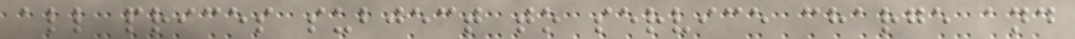all prices subject to service charge and
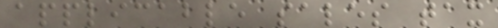applicable sales tax
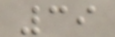39
